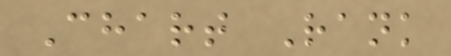Chart Rank
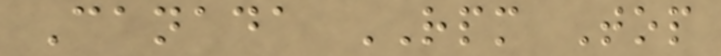Canada RPM Top
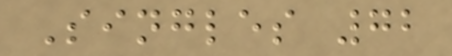Singles 72
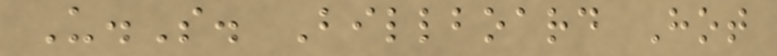U.S. Billboard Hot
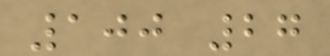100 27
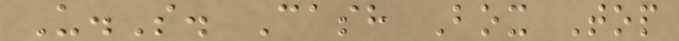U.S. Cash Box Top
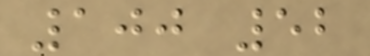100 52
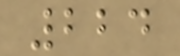224
